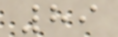89
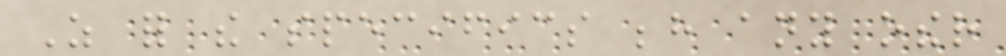As for the specifics behind any other
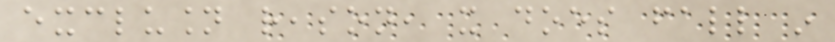exclusion reason, it does fall in
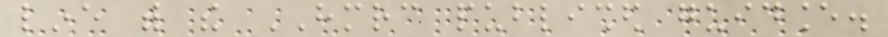line with the HMRC published guidance.
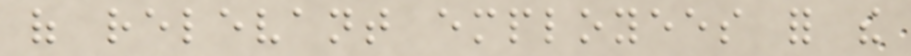of relevant employees for the
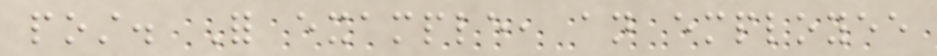post. For example, an employee
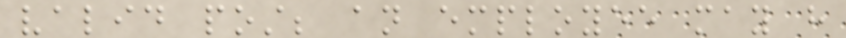valid post; an employee may have
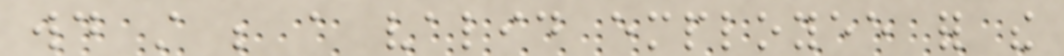would still be a valid employee for the
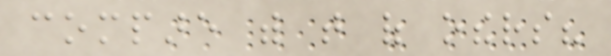compare with that of others?
